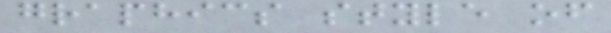graphics style of
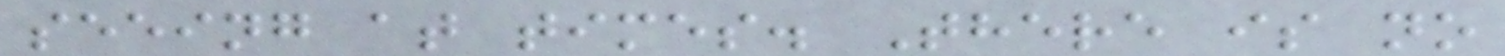seeing at times. There is no
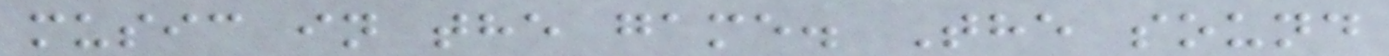music in the game. The sound
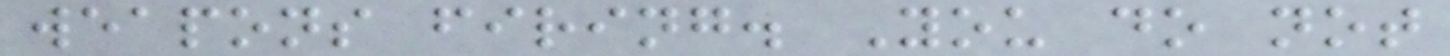weapons firing. You do not
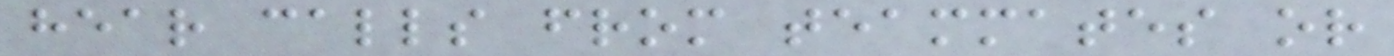hear calls from teammates or
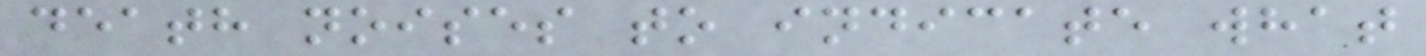death noises to indicate what
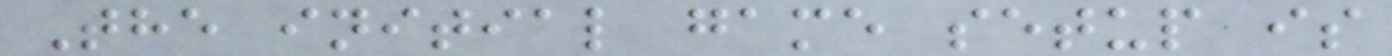The initial game setup is
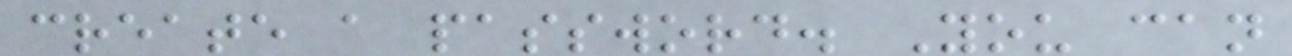create a password. You can
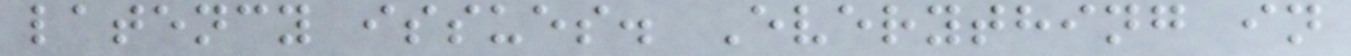latency issues. Everything in
